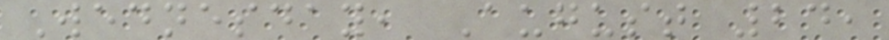Wednesday, August 24,
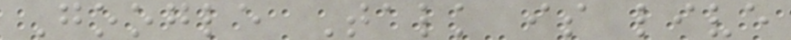Google Talk is live
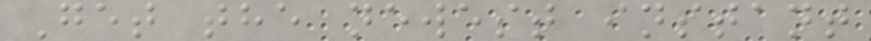Get the newest instant
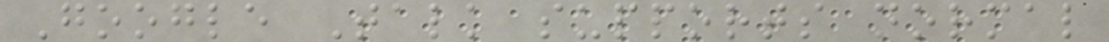Google Talk supports normal
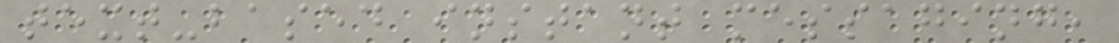text-based instant messaging,
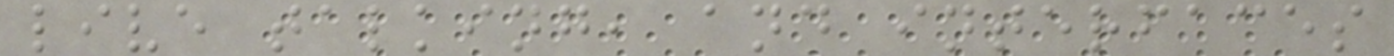live talking, and interfaces
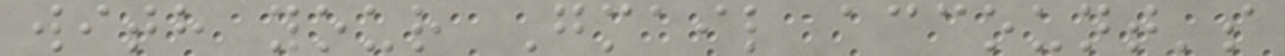with your Gmail account's
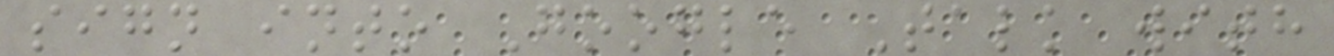sign into Google Talk with
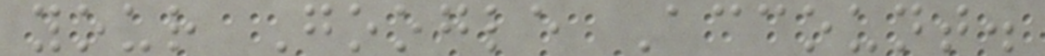your Google Account.
